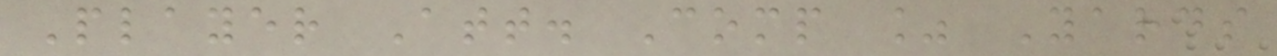Player Att. Comp % Yards
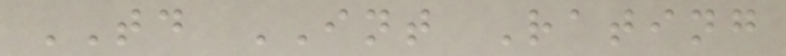TD INT Rating
